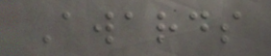Awards
